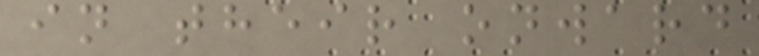in their onward
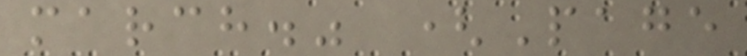march." (Page
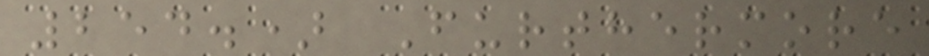254.) Furthermore
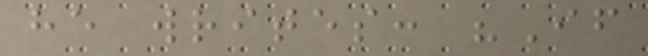he writes: "If
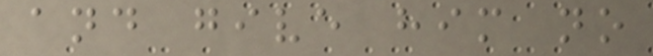and give him no
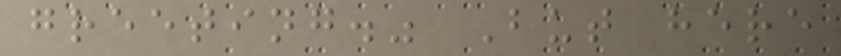greeting." But here
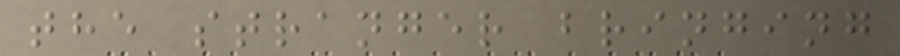the stranger bringing
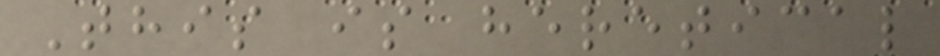This is heretical
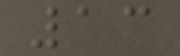13
